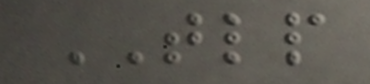TLP
